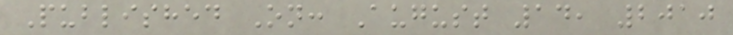Published On: August 14, 2010
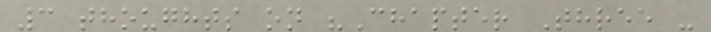3 thoughts on "Chapter Three -
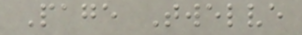Page Twelve
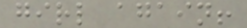girl again!
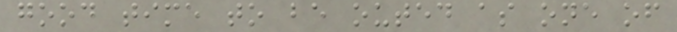good time to be outed as one of
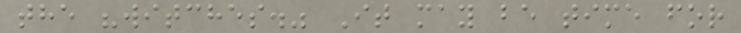the "witches." It may be time for
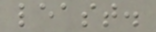least.
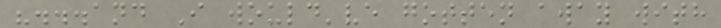"...and I would've gotten away with
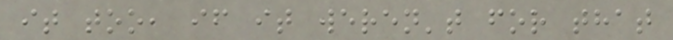it too, if it weren't for that
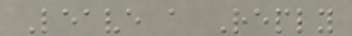Leave a Reply
